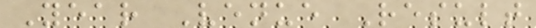Year Venue Result
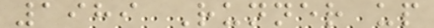1989 Runner up
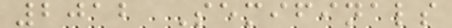2012 Semifinals
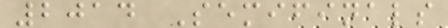2014 Semifinals
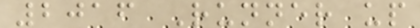2016 Runner up
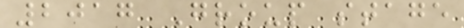2017 Group stage
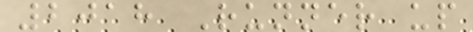2018 Runner up
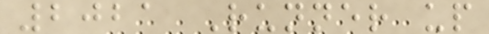2021 Runner up
